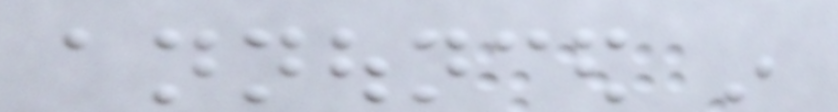announced in
